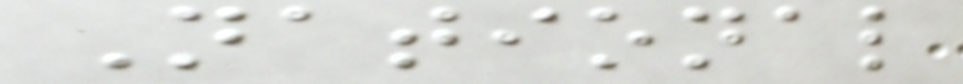National
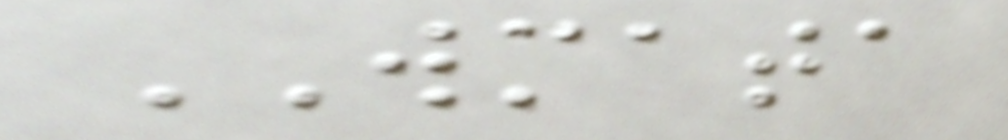WMATA
